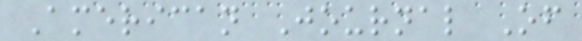American Journal Of
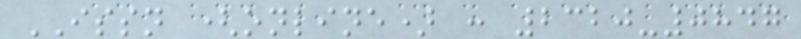ISSN (online) : 2320-0847
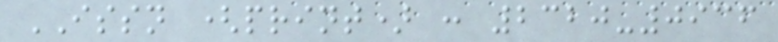ISSN (print) : 2320-0936
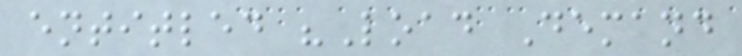entitled "Load Demand
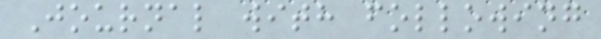Journal with following
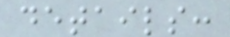details:
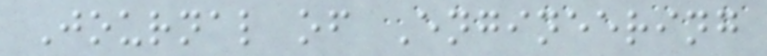Journal of Engineering
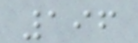196
